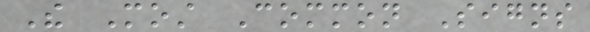The Most Common Signs
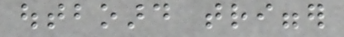outboard trigger
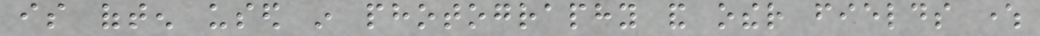is often used in photography and other fields where
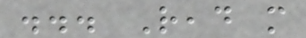... Read more
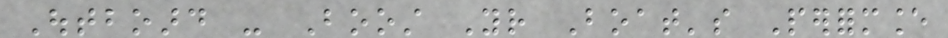Outboard - Boost Your Boat's Performance
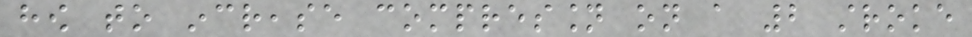how to increase compression on a 2 stroke
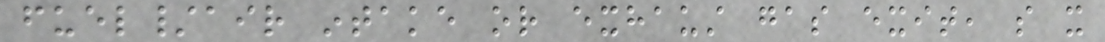fuel/air intake or exhaust gas exit, so it
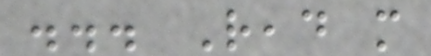... Read more
